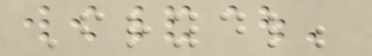Frydl;
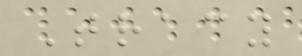Tracy
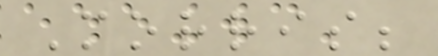Morris;
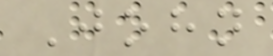John
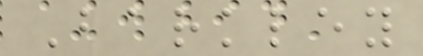Barkley
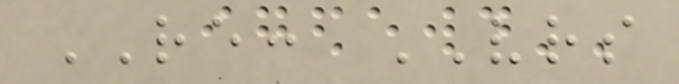RE: VRS
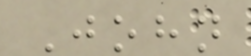John
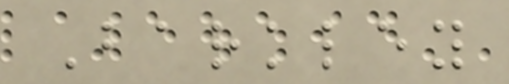Barkley
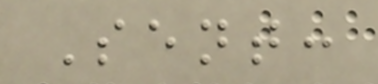Sent:
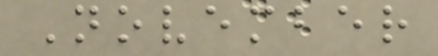November
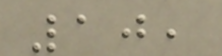10,
